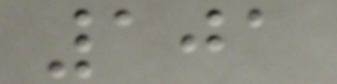101
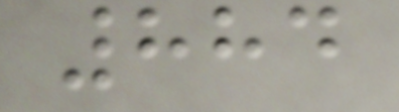884
